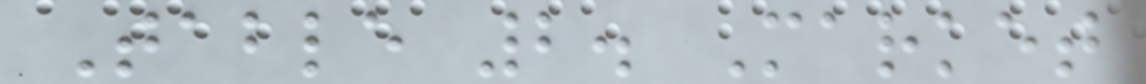Table 2. Market
